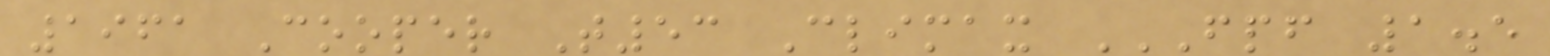1961 Cooper T53 Climax FPF 1.5
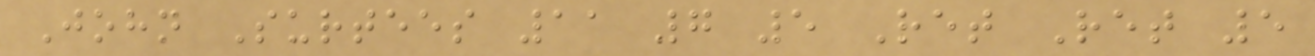John Surtees 11 7 5 Ret Ret 5
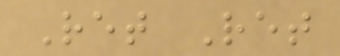Ret Ret
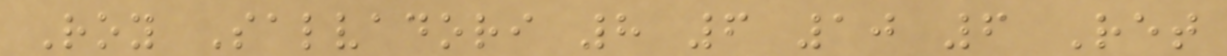Roy Salvadori 8 6 10 6 Ret
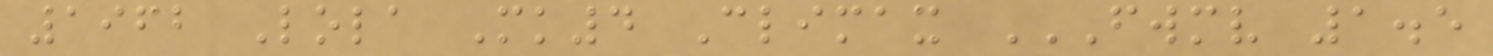1962 Lola Mk4 Climax FWMV 1.5
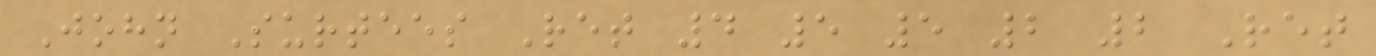John Surtees Ret 4 5 5 2 2 Ret
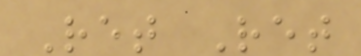Ret Ret
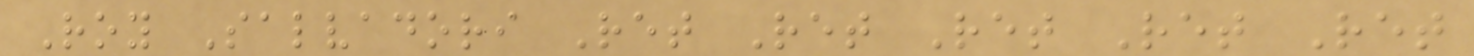Roy Salvadori Ret Ret Ret Ret Ret
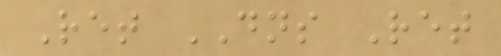Ret DNS Ret
